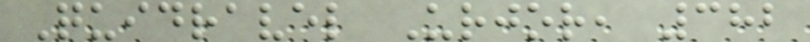Quidravel Urjor, 382
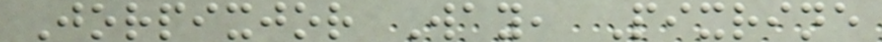Jorpixjor Way, Pixrine
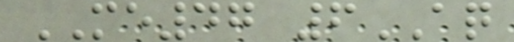ME47 6AQ
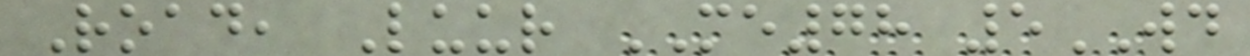Road, Luur ME78 5WD
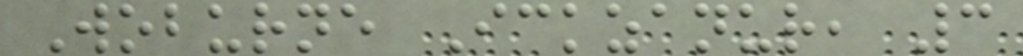Woburne Ickzanur, 3
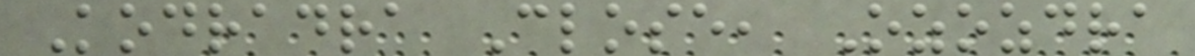Kodradra Close, Ozozdra
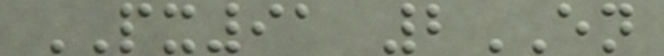PX91 2EN
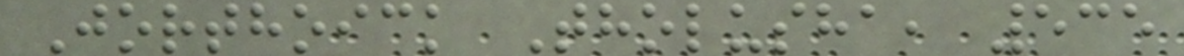Jorthoick Tholusha, 535
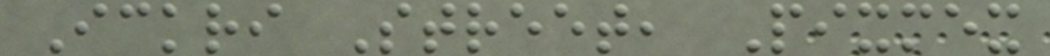Ickri Street, Pixmex
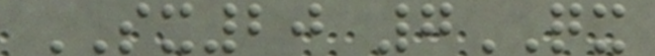SX20 7QX
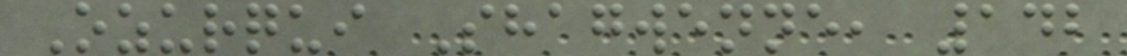Ozurqui Shagwenne, 142
